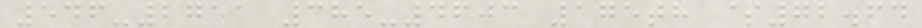546-2751 385-4603 175th $72.64
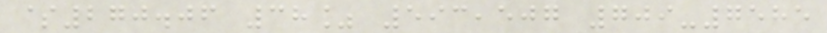$270.06 38% 593,507 709-7585
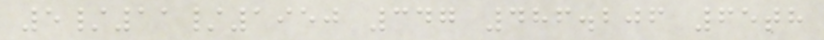5/11/1950 347 486.206 65th
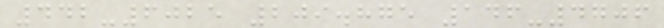442-6025 209.875 146-4706
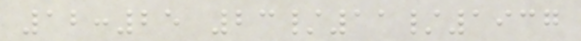12:25 23/11/1937
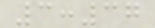3:37
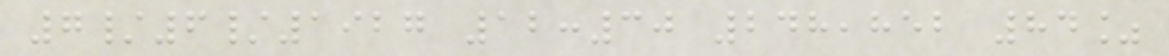7/6/1927 12:30 248,852 84%
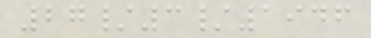27/3/1946
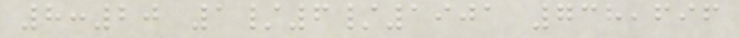8:20 1/6/1901 738,696
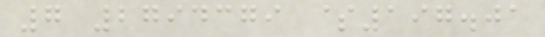7 2794379 $197.01
